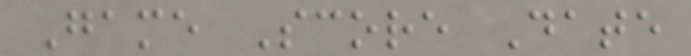Game Score Date
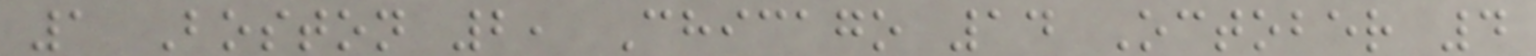1 Boston 2, Chicago 14 October 4
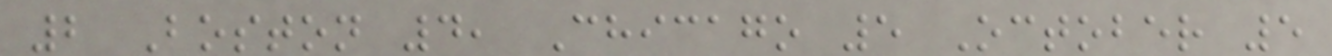2 Boston 4, Chicago 5 October 5
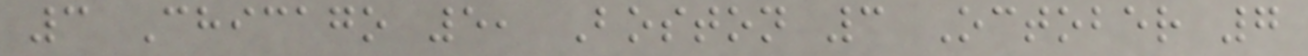3 Chicago 5, Boston 3 October 7
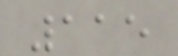115
